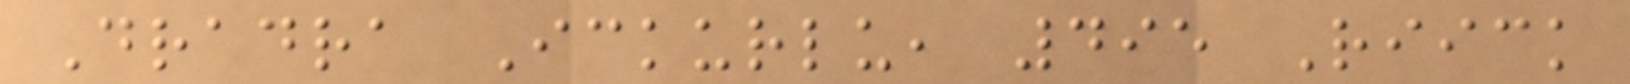Dradra Ickurlu, 495 Riick
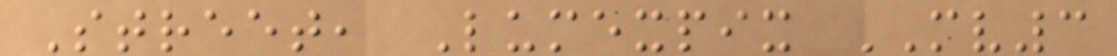Street, Lumexpix MV3
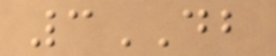3DB
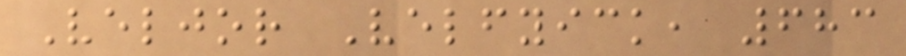Veljor Velfyick, 683
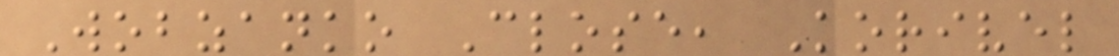Wobzanko Close, Korivel
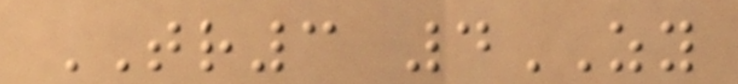TR3 4ZY
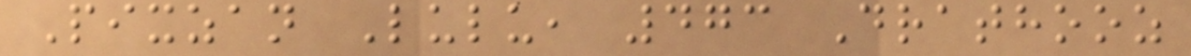Pixzan Lulu, 473 Drathooz
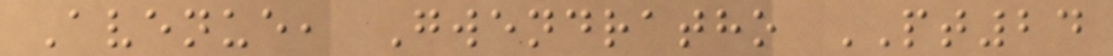Avenue, Gwendratho PT24
